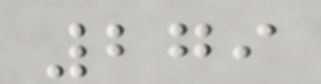279
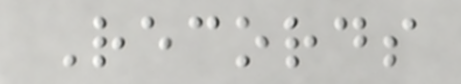Records
